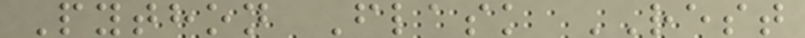Python Flask REST
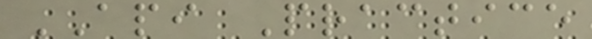API Practice
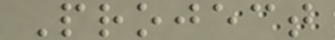Project
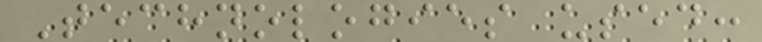Technologies used:
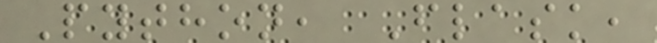Python, Flask,
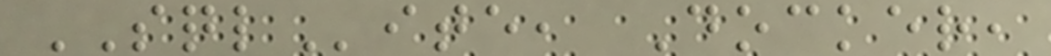SQLite, Docker,
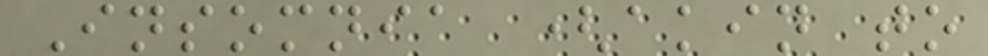Insomnia (akin to
